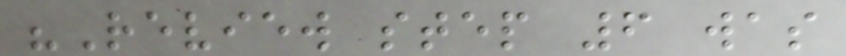"Review step 6 was
